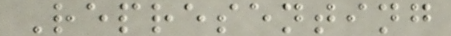Representing
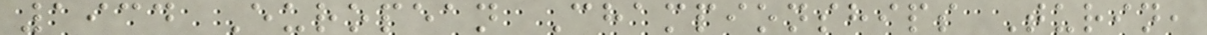1934 European Championships Turin,
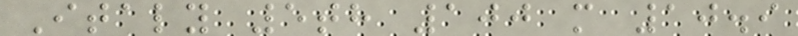Italy 5th 100 m 10.9
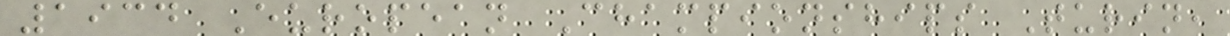1934 European Championships Turin,
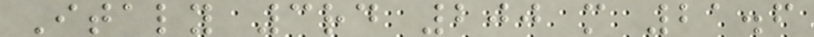Italy 3rd 200 m 21.6
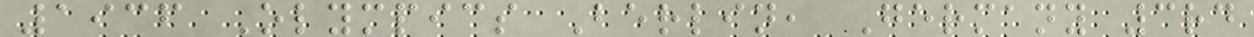1936 Olympics Berlin, Germany 3rd
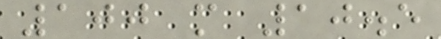100 m 10.5
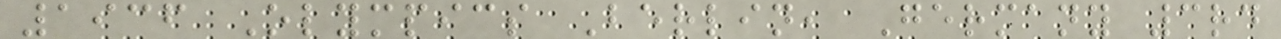1936 Olympics Berlin, Germany 3rd
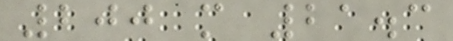200 m 21.3
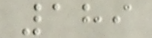189
